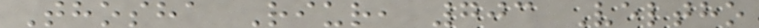Thosha Riur, 703 Veltho
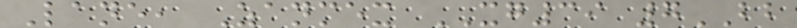Lane, Zanmex XG39 7BB
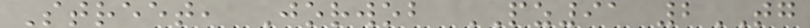Street, Jorwob PZ91 2TG
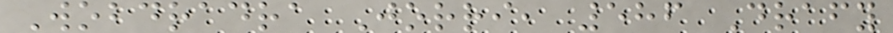Wobdradra Jorri, 586 Drafy
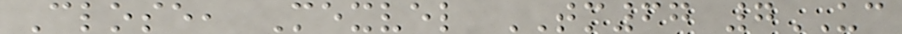Close, Mexvel TM67 7UC
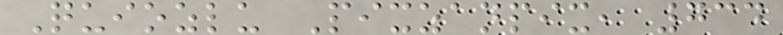Quiozlu Pixzanpix, 734
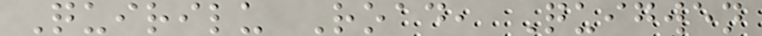Quirilu Road, Quigwen
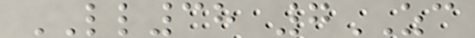LL38 7ZC
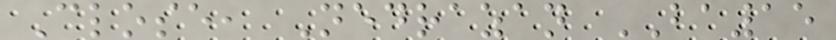Close, Nedrazan BA15
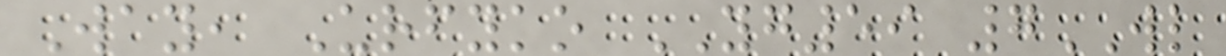Way, Urfyko YG59 7WL
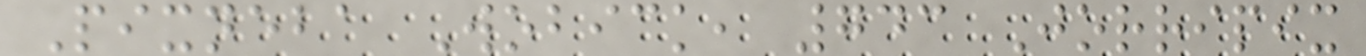Pixneba Wobick, 743 Jorripix
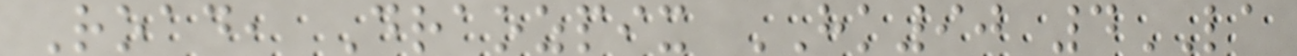Road, Draozpix HK90 4LA
